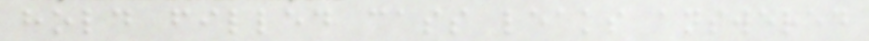hold filled cass leaks answered
